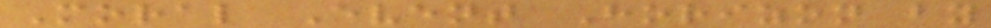Moral Event Horizon by
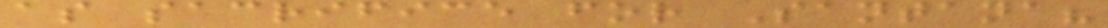as sacrifice for Santana?
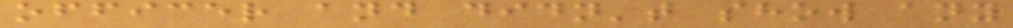officer and didn't show any
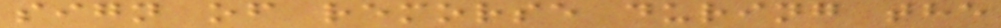sign of remorse during the
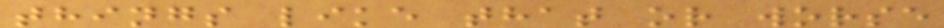things like that or worse
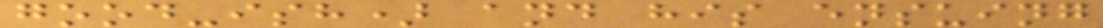good-ish) and his ensuing
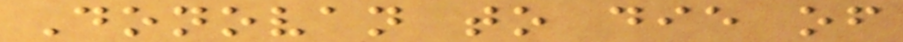Donovan to die of
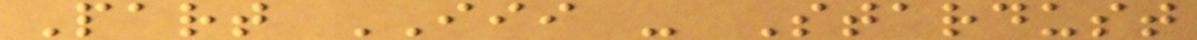Part III - Stardust
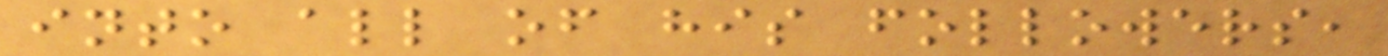into all of his followers,
